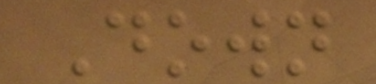Down
